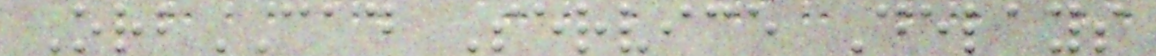OrbCAD Service Delays
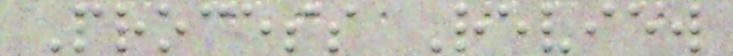Process Review
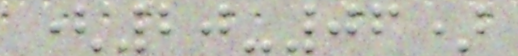(20-06)
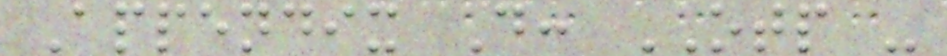Appendix D: OTP -
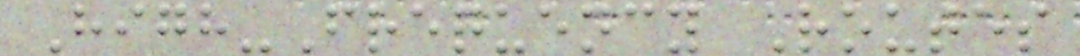High-Frequency Routes
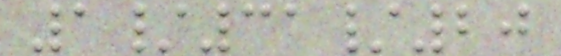1/31/20
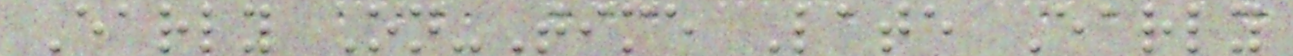Early On-Time Late Early
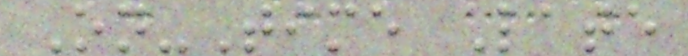On-Time Late
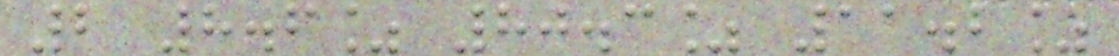2 8.6% 80.3% 11.2%
